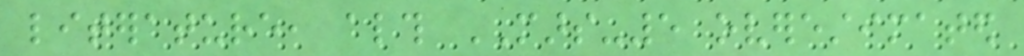literature, although MARS-5 overestimated
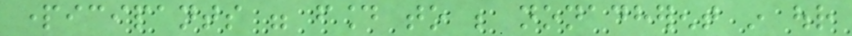participants were found to be nonadherent in our
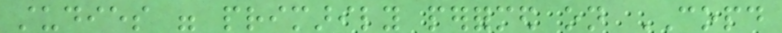studies were primarily performed on COPD
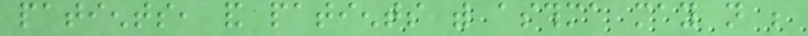patients, and patients with asthma may not be
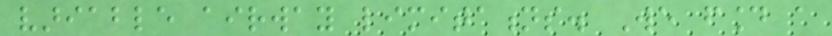variable airway limitations. We found a
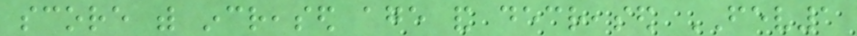score with increased age and decreased FEV1
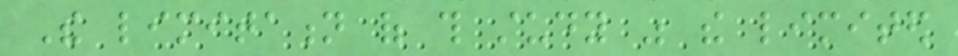The limitation of this study was the limited
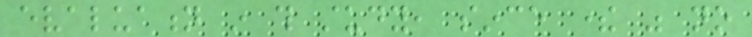evaluation in this study, since there was no
